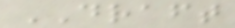DRAFT
